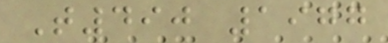T490 1977
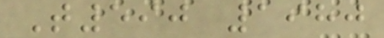T590 1980
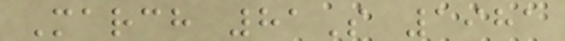March 81S 1981
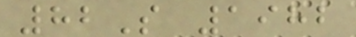82S 1982
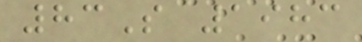83S 1983
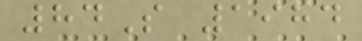84S 1984
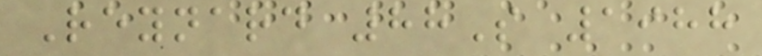Reynard 88S 1988
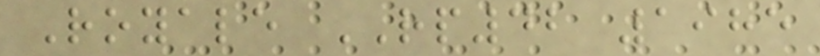Royale RP42 1985
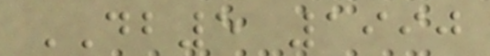DB5 1990
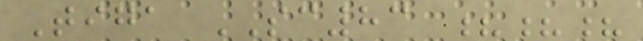Tiga SC83 ???
